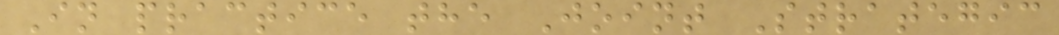In practice the Joint Strategic
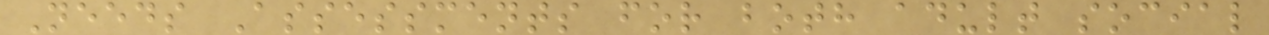Needs Assessments for both adult social
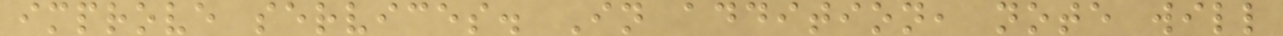improve services. In addition, note will
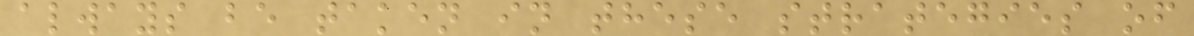always be taken in these strategies of
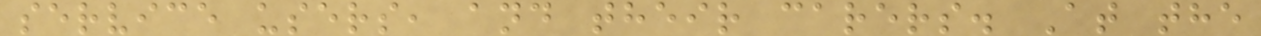service users, and their carers. At the
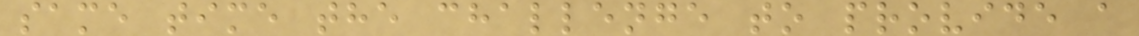same time the challenge to provide a
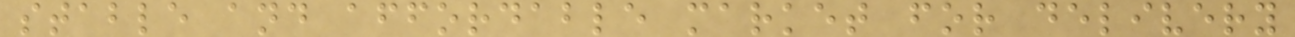stable and affordable market for delivery
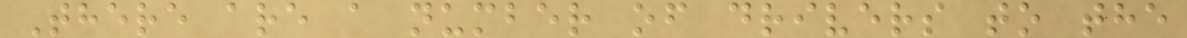There are a number of drivers to the
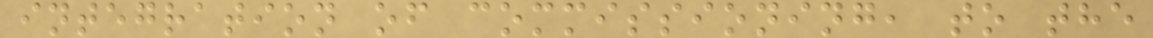integration of commissioning, to the
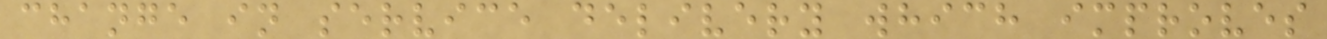change in service delivery which improves
